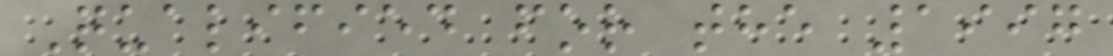Qualified for the 1997
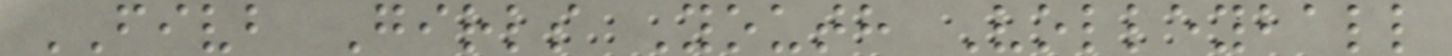FIVB Girls Youth Volleyball
